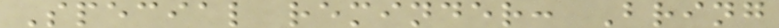Special reminder: Bring
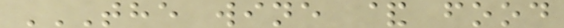THE WINE & FOOD
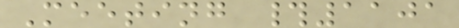Meeting #1101
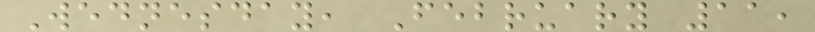Wednesday, February 11,
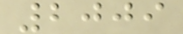2009
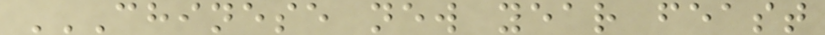CHINESE NEW YEAR FEAST
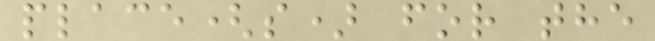place(s) for the
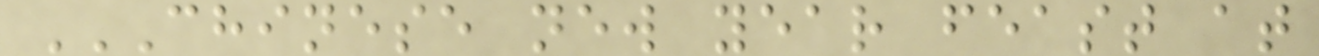CHINESE NEW YEAR FEAST AT
